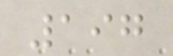197
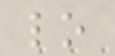lo
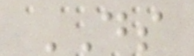DS
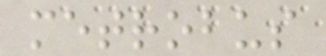metrobus
